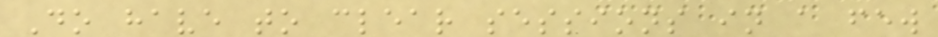Do have to clear sessions in a few
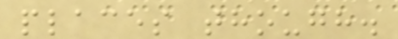places though.
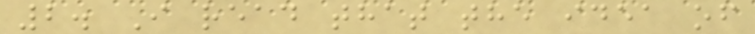2. I read that the idea of
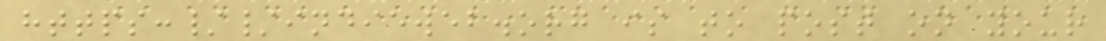https://indieweb.org is to post on your
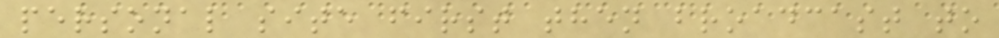personal site first then broadcast to
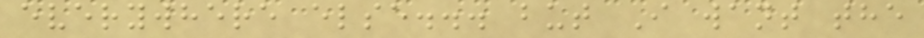everywhere else... but I want the
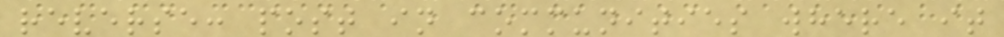reverse: post in communities where it
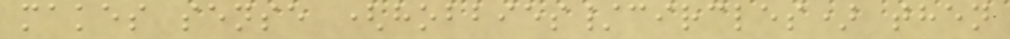makes sense (hobbies/circles) then
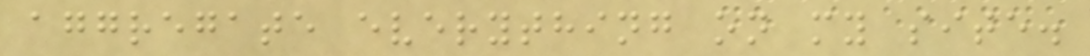aggregate everything on my site.
